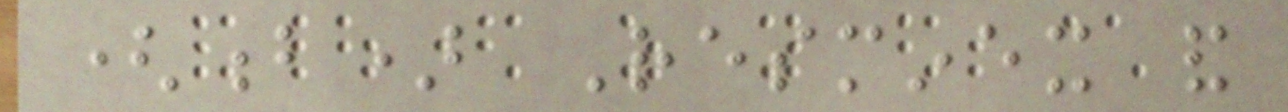(b) Resminex and
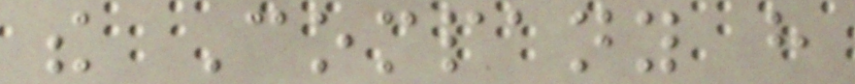the Company have
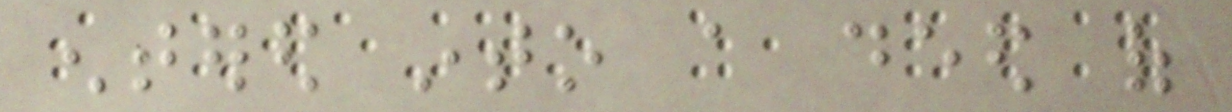entered into a deed of
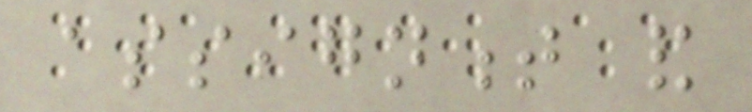assignment and
